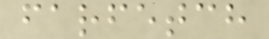farfetch
